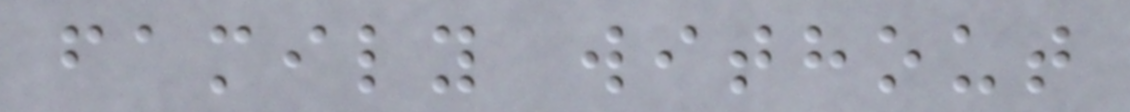family without
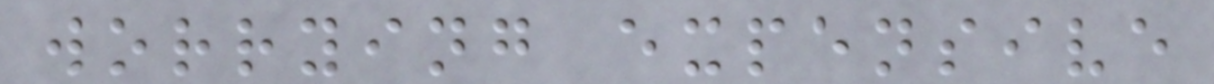worrying expensive
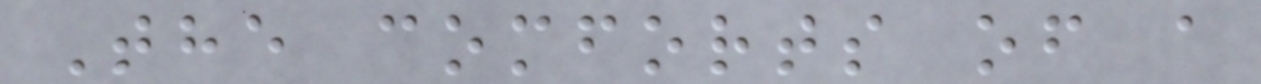The comforts of a
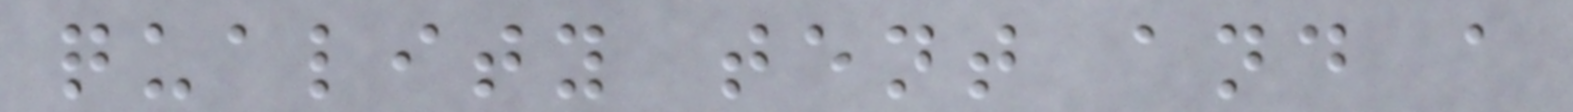quality tent and a
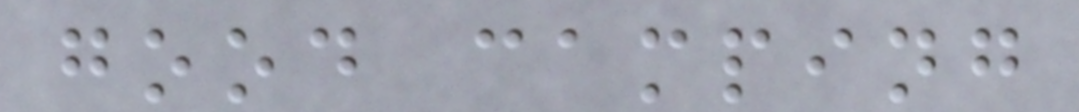good camping
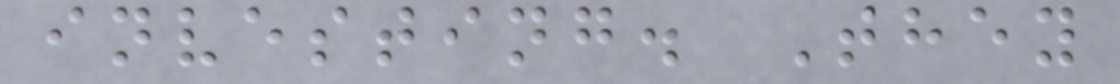investing. They
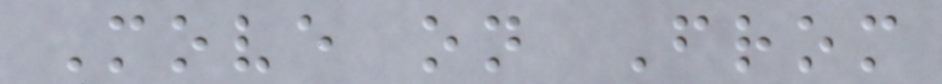Move on From
